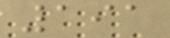191
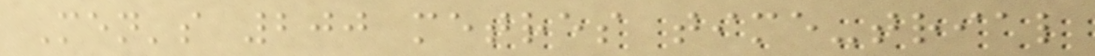Men's 200 metres time-trial
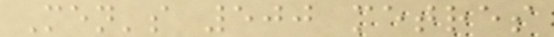Men's 500 metres
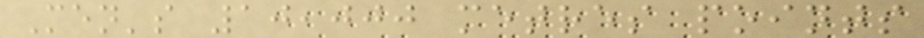Men's 10,000 metres points
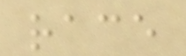race
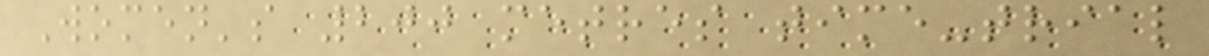Women's 200 metres time-trial
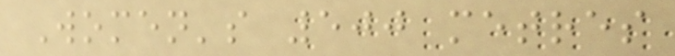Women's 500 metres
